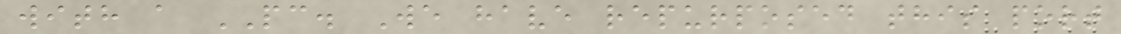with a PC. We have repurposed this port
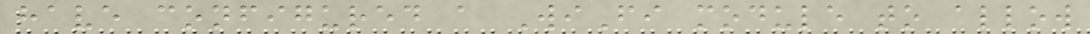have configured a WiFi module to allow
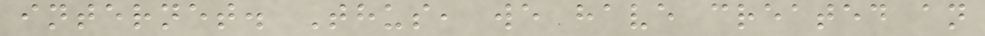internet. Thus, we have created an
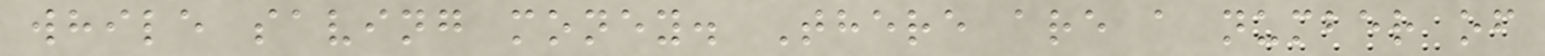while saving money. There are a number of
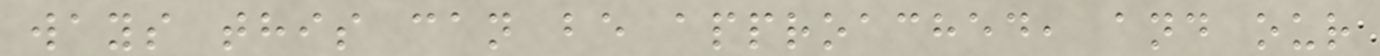ways this can be approached, and our
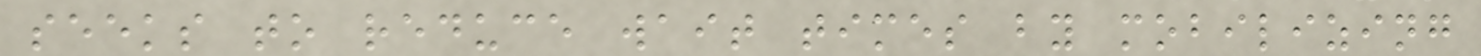seeks to reduce wait times by mobilizing
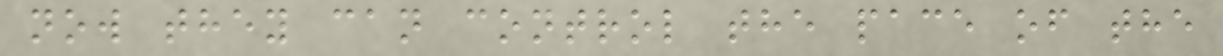now they can control the pace of the
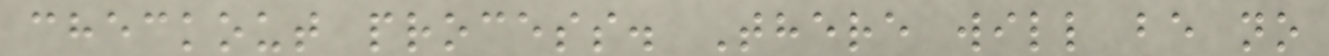checkout process. There will be no
